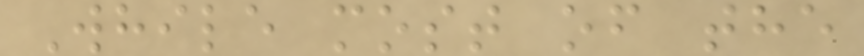While most of the
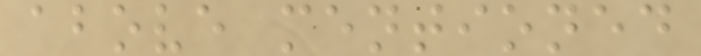above mentioned
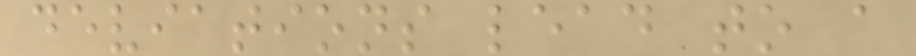deviations lead to a
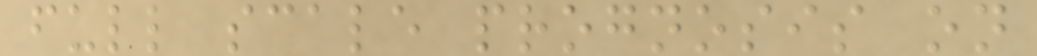full scale prognosis on
